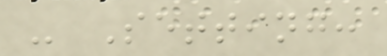- Setting:
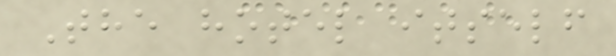The hotel itself
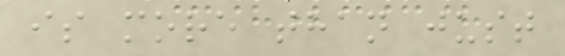is more than just
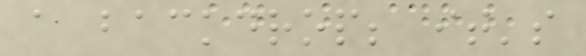a backdrop; it's
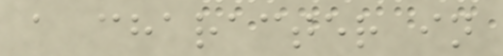a character in
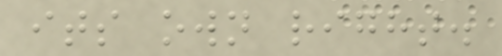its own right.
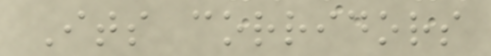Its corridors
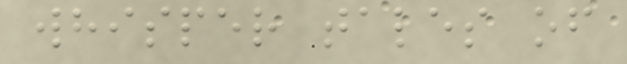whisper tales of
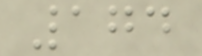174
